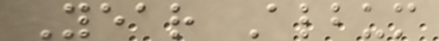Year Album
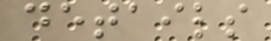details
